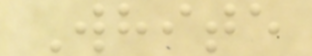White
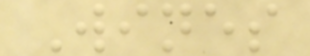Wines
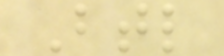Btl
